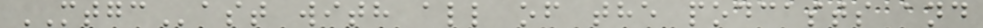MTGCast with all of the podcasts and
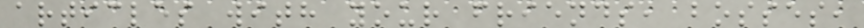articles with your friends, bosses,
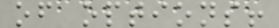of options!
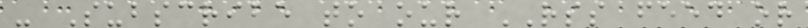- Subscribe to our RSS feed or
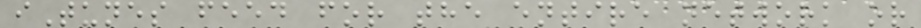iTunes feed for the entire network or
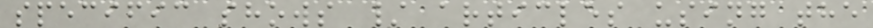specific shows / articles using the
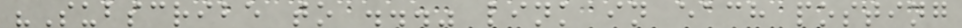"Subscribe to ..." link in each posting
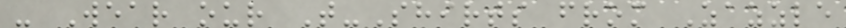- Wear our T-Shirts from Zazzle
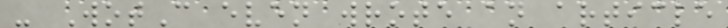- WotC even wrote an article
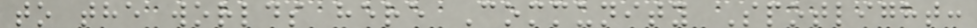to the worlds here Community Spotlight:
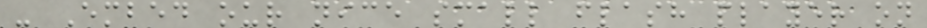- Embed our nice small flash player on
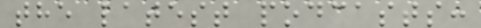the latest podcasts:
